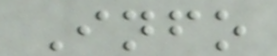Info
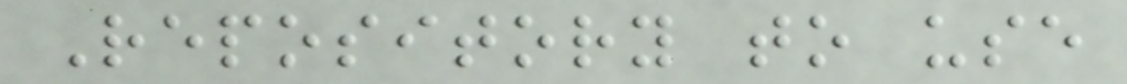Repository to use
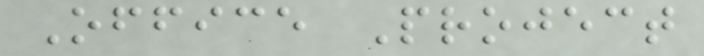Office Project
